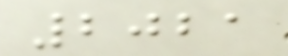2021
